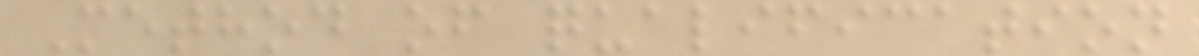Method of qualification
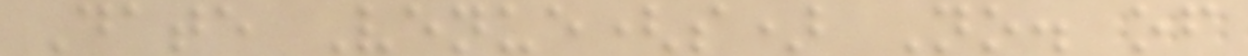Date Venue(s) No. of
